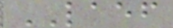LAEF
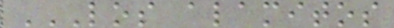LOS ALAMITOS
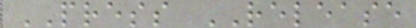PRESS RELEASE
